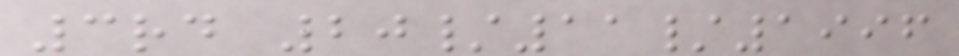3rd 20/11/1996
